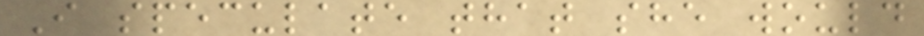I speculate that she would
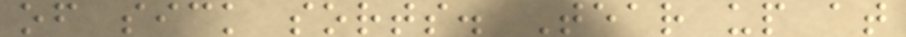of sick sorts. Tear up at
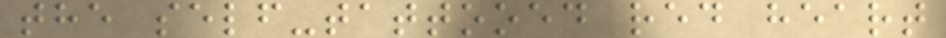the self-tattooed red heart
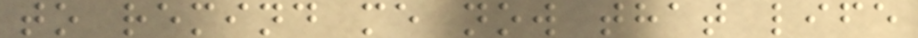to remind me now that life
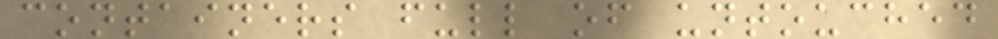containers full of untouched
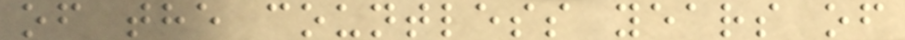of the countless years of
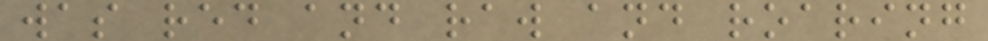was red and raw and roaring
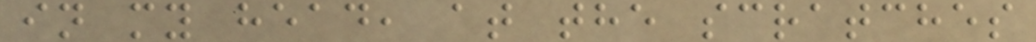in my head, at the scratches
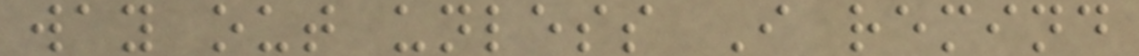way out unless I remind
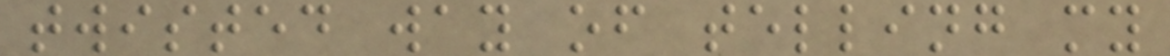twisted way of telling my
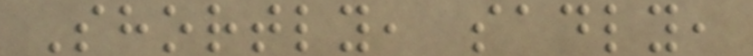Shortly, sadly,
